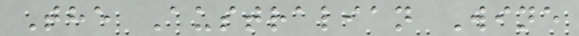The Australian Wine
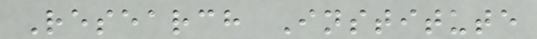Research Institute
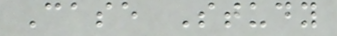Case Study
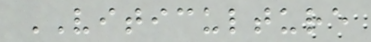VITICULTURE
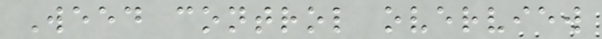Weed control overview
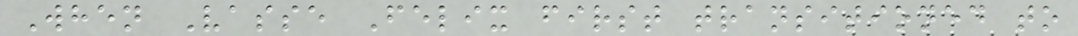When Vasse Felix first transitioned to
